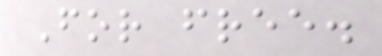For free.
